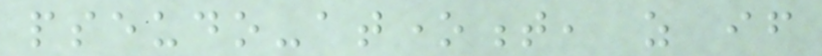pseudo-atonement, as if
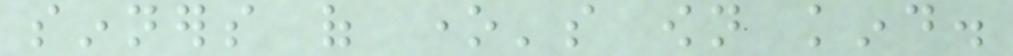sinners of one's own kind.
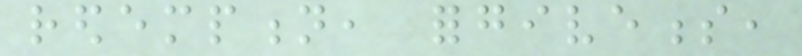redemption, forgiveness,
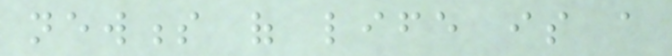newness of life is a
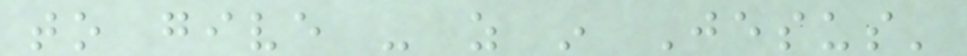to give - as in Jesus'
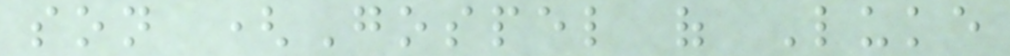son (Gospel of Luke
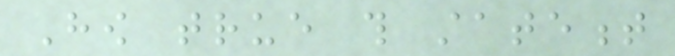How true this statement
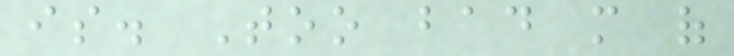is. Too bad more of
